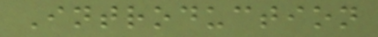Introduction
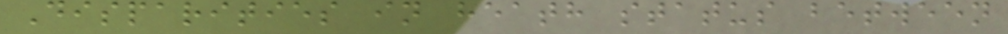Disparities in heath status between
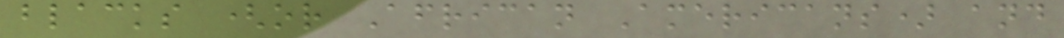blacks (or African Americans) and
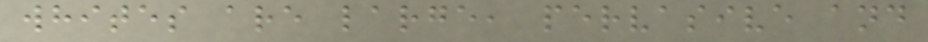whites are large, pervasive and
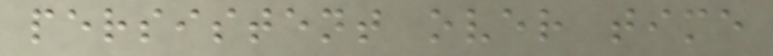persistent over time
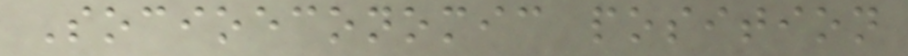Socioeconomic position
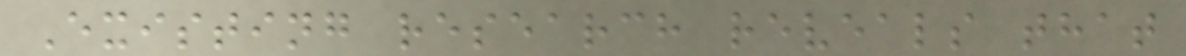Existing research reveals that
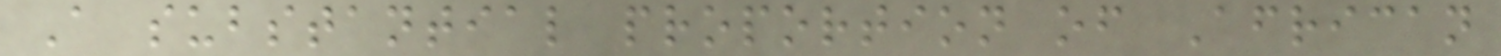A substantial proportion of African
